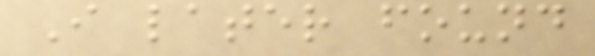I later found
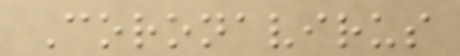Coronavirus
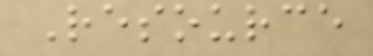Resource
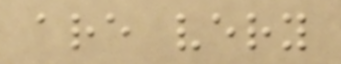are very
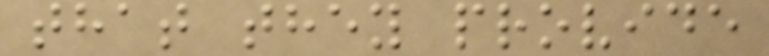that they provide
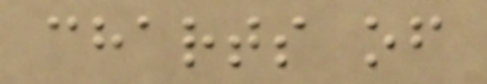charts of
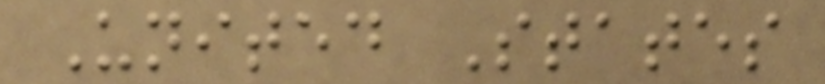United States
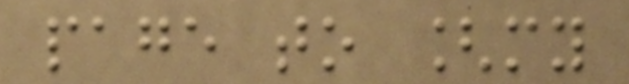page to [my
